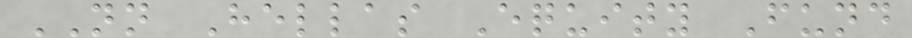NN Hellas Equity Fund
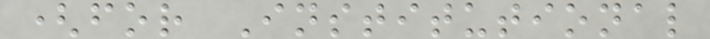(for Institutional
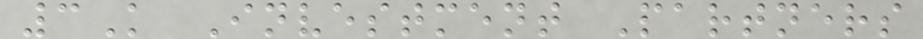3K Investment Partners
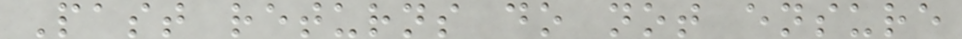Past returns do not ensure
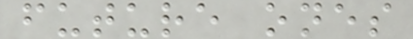future ones
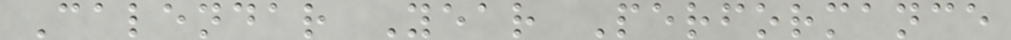Calendar Year Performance
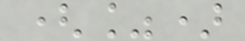(%)
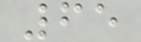65
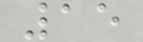15
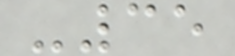-35
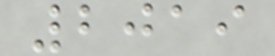2019
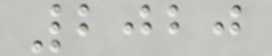2020
